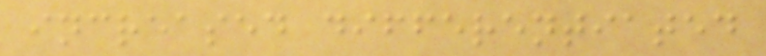increased differentiated
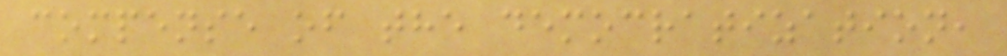compense of the democratization,
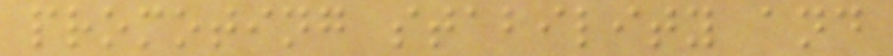promoting stability and
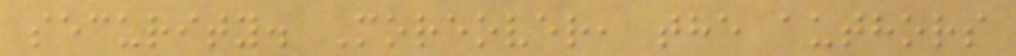security. Moreover, the authors
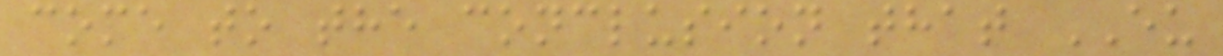come to the conclusion that EU
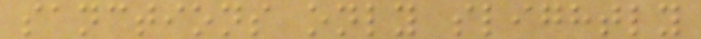sanctions only slightly
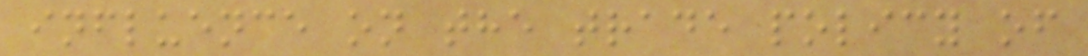influence on the trade policy of
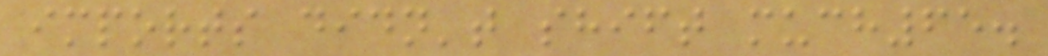imports didn't shift much65.
